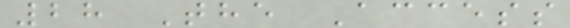28 The Access
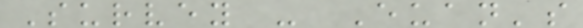Survey - Euan's
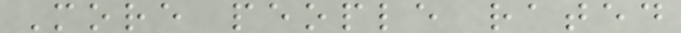More people rated
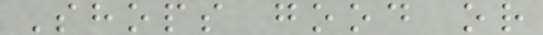Shops good or
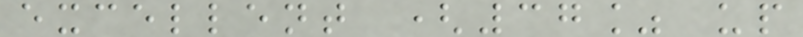excellent (37% up
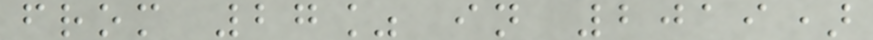from 27% in 2019)
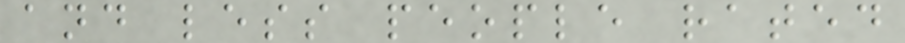and less people rated
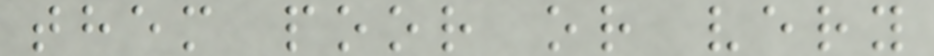them poor or very
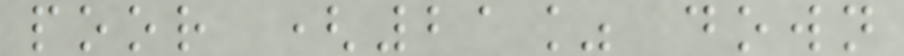poor (21% down
